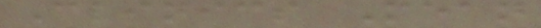Clinics Mean
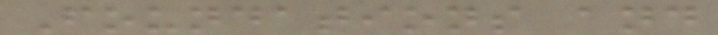Foundations and
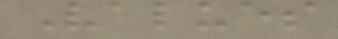Values
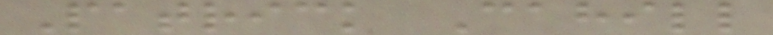Patrick Cahill
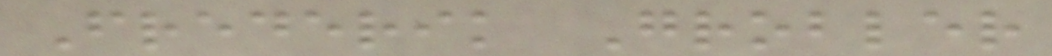Frederik Grobler
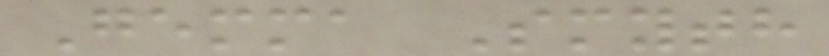Gemma Smyth
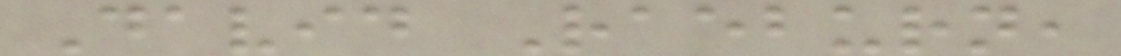David Raeburn,
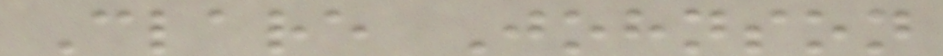Clare Johnson
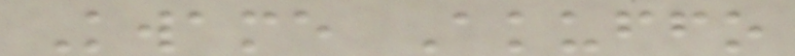Kwame Akuffo
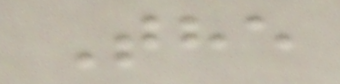The
